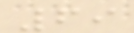69
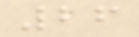26
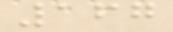167
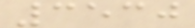3530
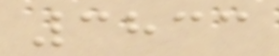3833
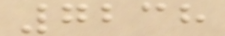7238
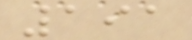191
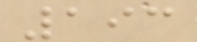193
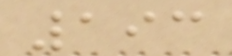193
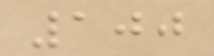100
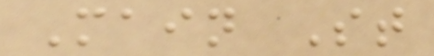Main St
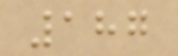187
